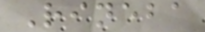Rineba
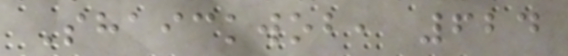Shaickwob, 624
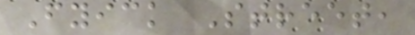Fyick Street,
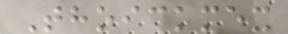Thoickmex
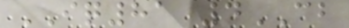IQ81 4CB
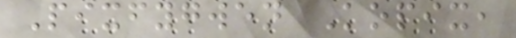Pixfygwen Kopix,
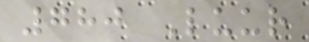780 Luur
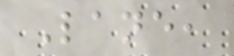Lane,
